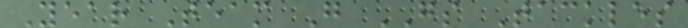Year Team G GS Tackles
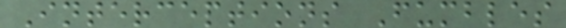Interceptions Fumbles
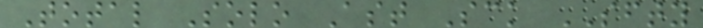Total Solo Ast Sck SFTY
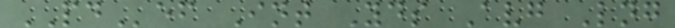PDef Int Yds Avg Lng
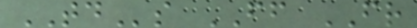TDs FF FR
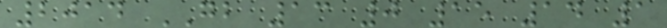2014 GB 13 0 15 14 1
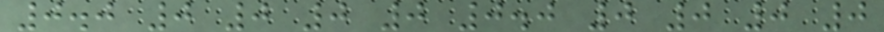0.0 0 0 0 0 0.0 0 0 0 0
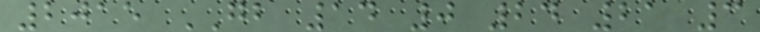2015 GB 14 0 24 21 3
